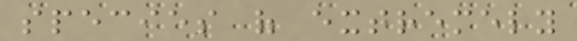species of extremely
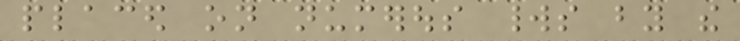placed on numerous worlds by the
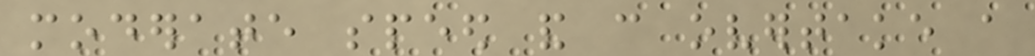moderate speed and can overtake a
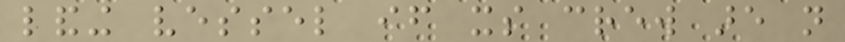landing vessel if its crew are not
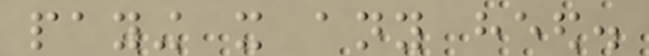paying it any heed.
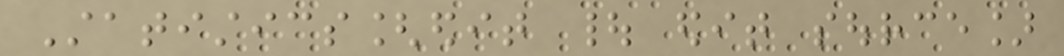Statistics[edit | edit source]
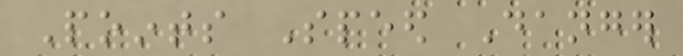Points Speed Danger
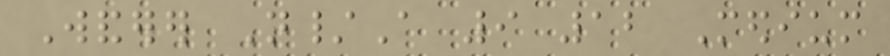Wanderer N/A 9 12 Medium
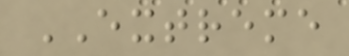EXTREME
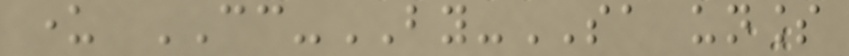under CC-BY-SA unless
